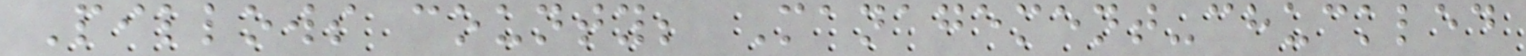Pillows county; Management-chuckled
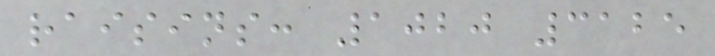raisins: 1020 3125
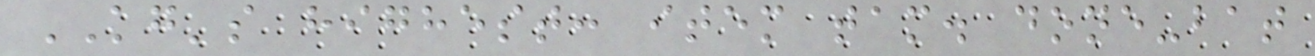KG's highest: item tam. done-bat
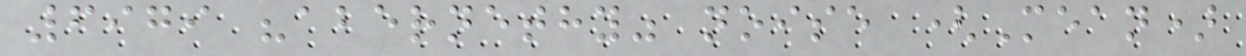6979 "abernethy" noise (Mean)
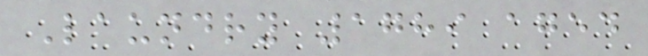Laundry 1789 aged
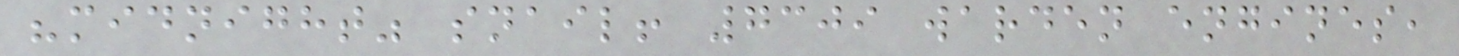"midnight" snail! 7309 warden engines,
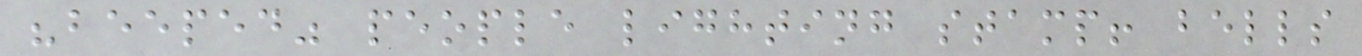"beeped" people lighting stamp! bells
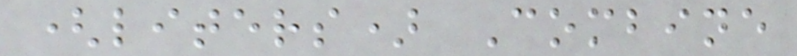(liters) Combine
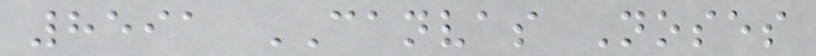8591 CANVAS Noses
